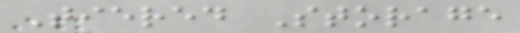Tiered Storage
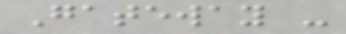Gateway -
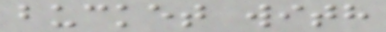bucket with
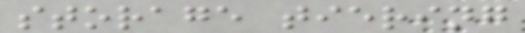storage tiering
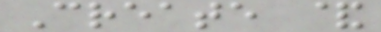Create &
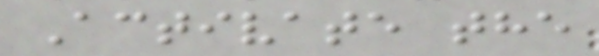Activate the
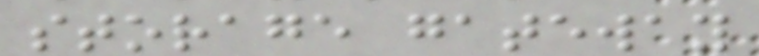storage gateway
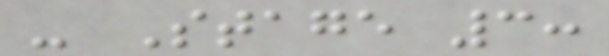- Stage 3:
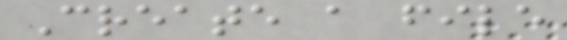Create a file
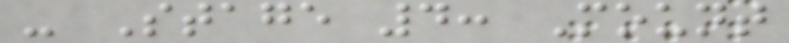- Stage 4: Mount
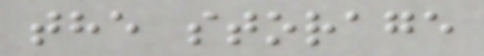the storage
